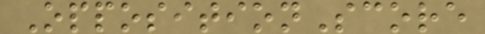OppositionScore
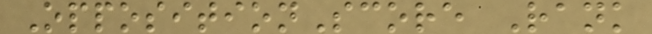OppositionScore Rank
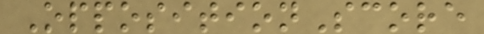OppositionScore
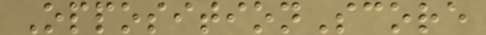OppositionScore
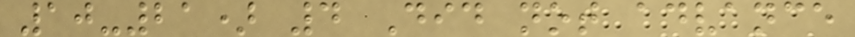10-21) 4 Did not advance
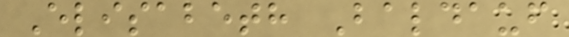Elisabeth Baldauf
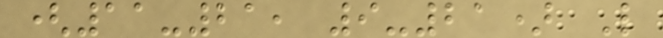(11-21, 9-21) L
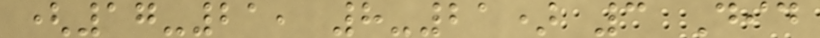(17-21, 8-21) 3 Did
